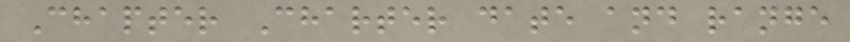Chapter Charter date and range
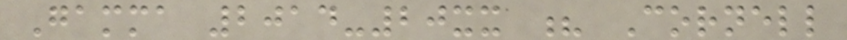Gamma 2014-20xx ? Cornell
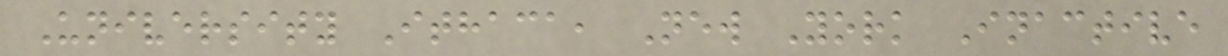University Ithaca, New York Inactive
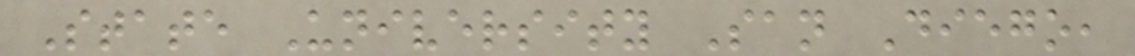State University San Diego,
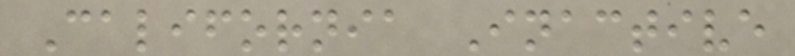California Inactive
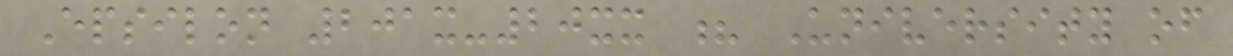Epsilon 201x-20xx ? University of
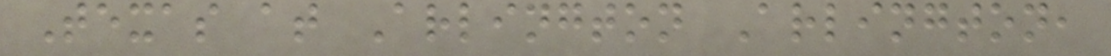Texas at Arlington Arlington,
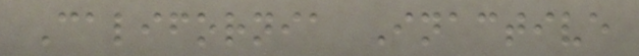California Inactive
